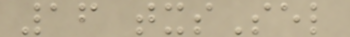16 txsSel
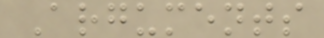Arguments
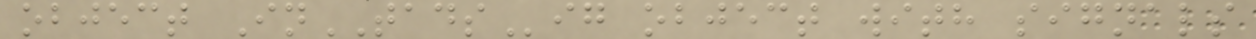object InTADSig object with signals
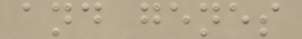and genes
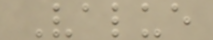Value
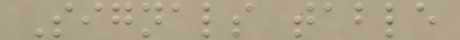Signals table
